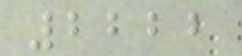2222
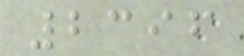2396
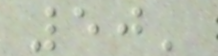50'
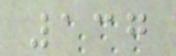137
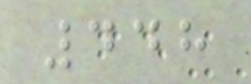448
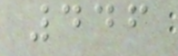446
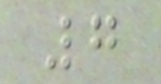7
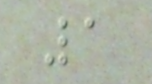1
